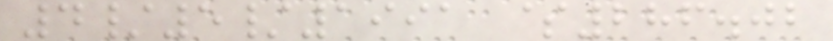4/5/1991 $286.02
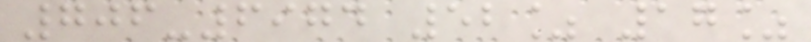706-6974 52% 17%
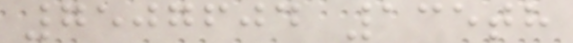7507604 135th
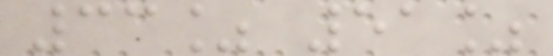33% 51%
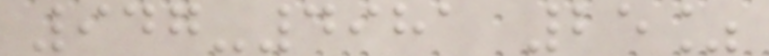947-4981 25%
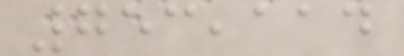753,114
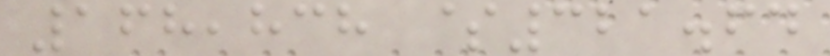168,838 $321.64
